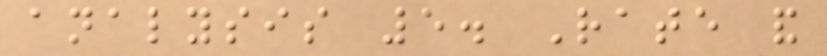analysis 5. Rate and
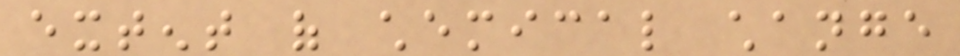extent of chemical change
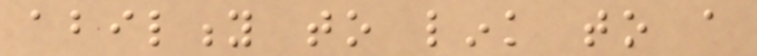ability to link to a
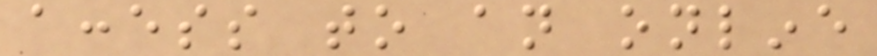access to an online
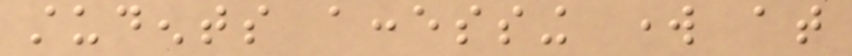students accessing work at
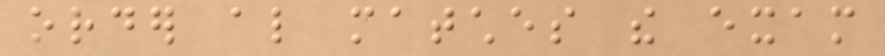order also matches the exam
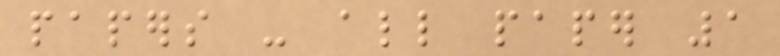papers - all paper 1
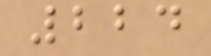224
